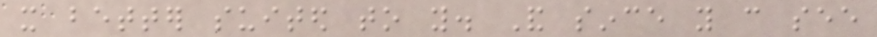it better suited to you. And since you can see
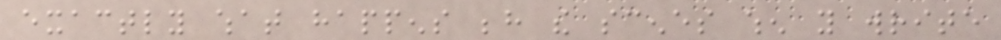exactly what happens behind the scenes when you write
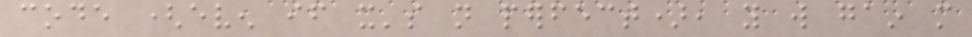code (even if it's not perfect), you will gain more
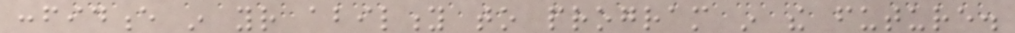confidence in your ability to program in the future.
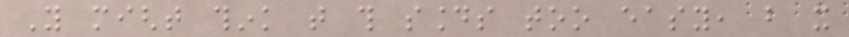You might think that this sounds too easy, but it
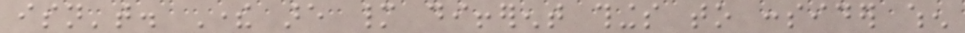isn't. There are many different things to consider when
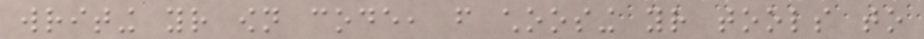writing your own code, from choosing your tools to
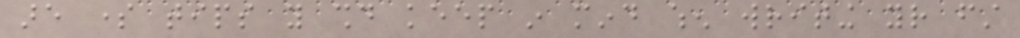are some tips you should keep in mind when writing your first
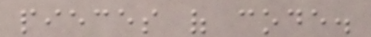pieces of code.
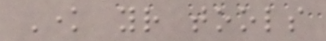Know your tools
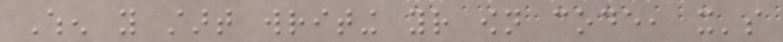When you start writing your own code, it's
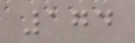174
